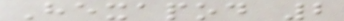Hexapod 2
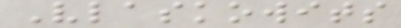Vlaskowits
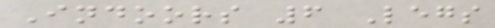Indoors 6 Legs
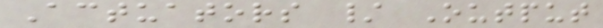Actuators / Output
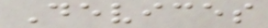Devices
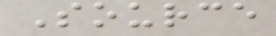Source
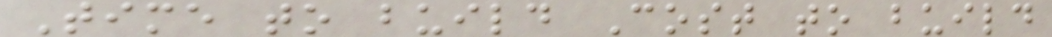Time to build Cost to build
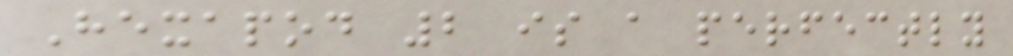Hexapod 2 is a perfectly
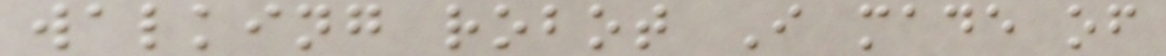walking robot I made of
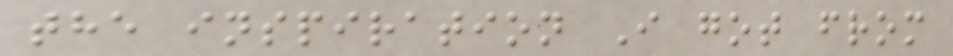the inspiration I got from
